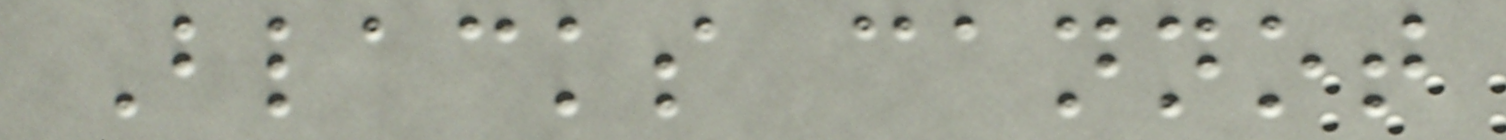Blacks cannot
